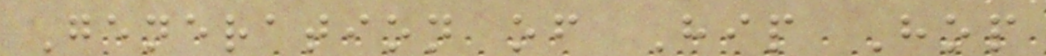Generation of Hip Hop
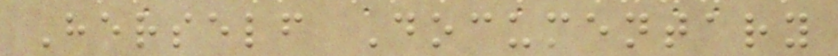Herself Documentary
